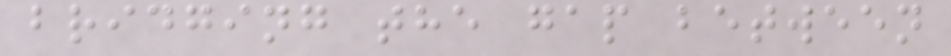bridging the gap between
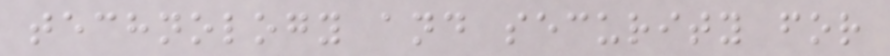technology and security for
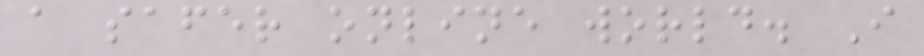a safer online world. I
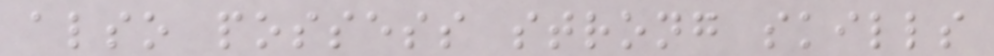also possess strong skills
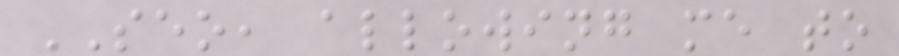SEO, allowing me to
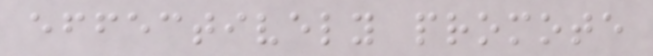effectively promote
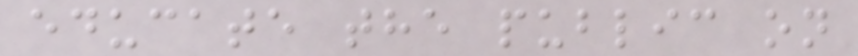educate the public on
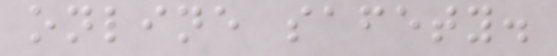online safety.
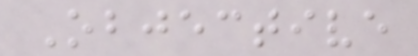Objective
